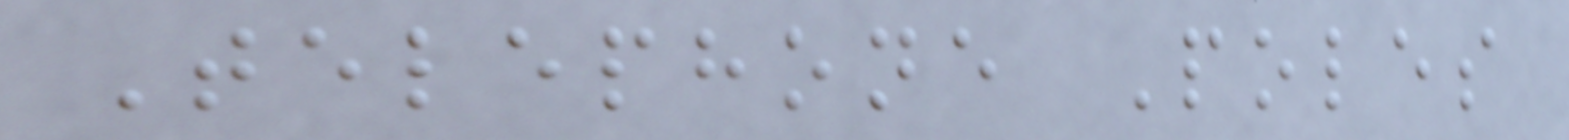Telephone Poles
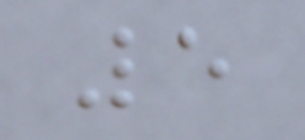5
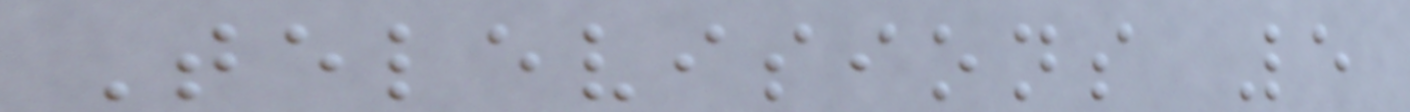Televisions 5
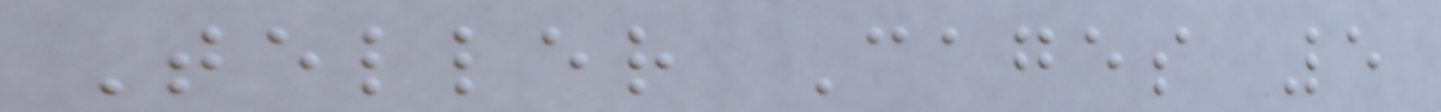Teller Cages 5
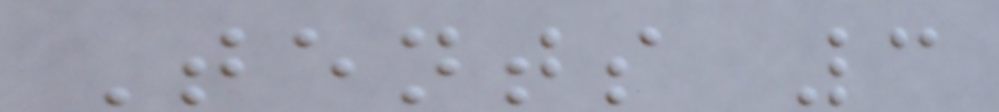Tents 3
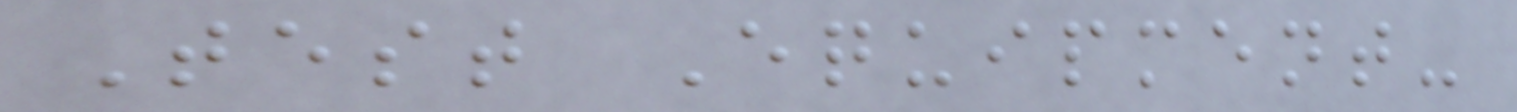Test Equipment-
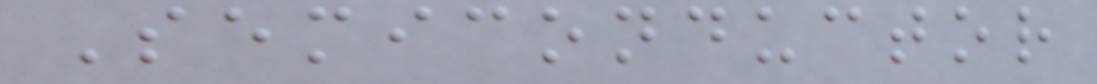Semiconductor
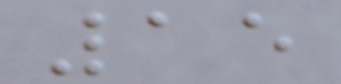15
